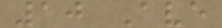10 Ave
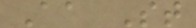Aa St
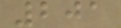201
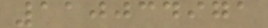110034971
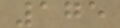175
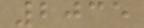2035
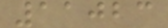11023
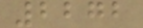2272
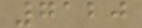7120
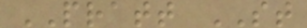PRATT ST
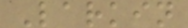Larkin
